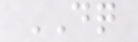DQ
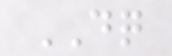DQ
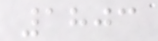1803
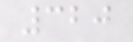320
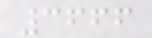3666
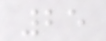25
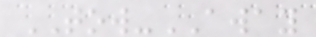TOW-AWAY
